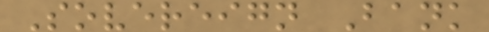Sovereign Bank
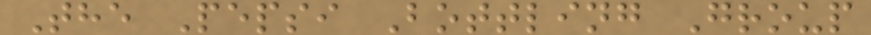The Pepsi Bottling Group
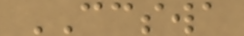CCSWA
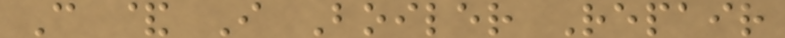C & I Boiler Repair
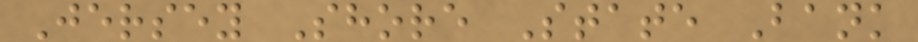Jersey Shore State Bank
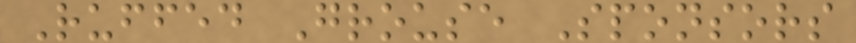Ruffed Grouse Sponsors
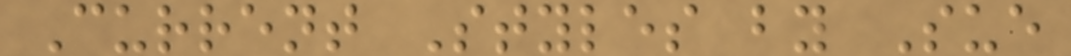Current Styles by Sue
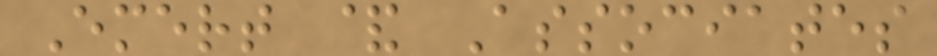Emert & Associates
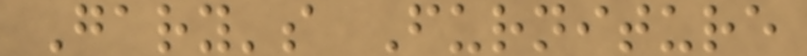Gary's Furniture
